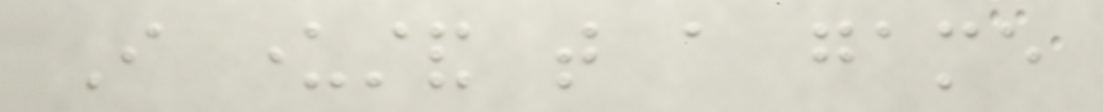I understand that a game
